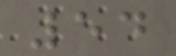54
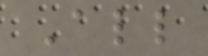All
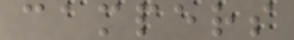campers
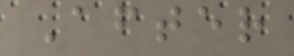After
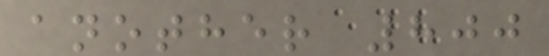another 800
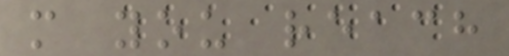m you reach
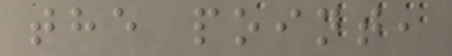the point,
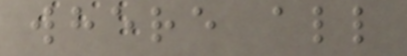where all
